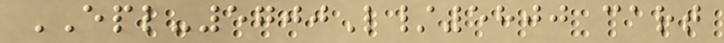EPL-5700L/5800 cart
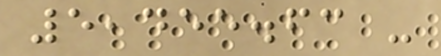5,455.63 -
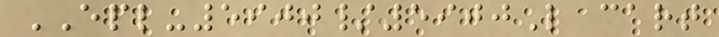EPL-5900/5900L cart
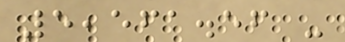5,561.56 -
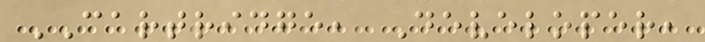CARTRIDGE, Developer,
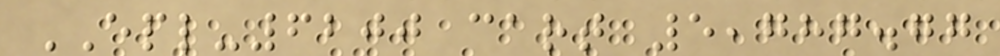EPL-6200 cart 5,787.77
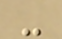-
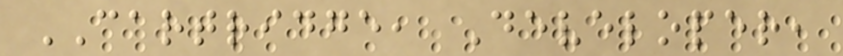CARTRIDGE, Developer,
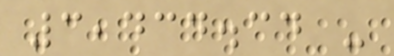3,434.34 -
